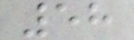58
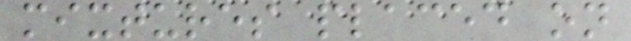mixtures placed on
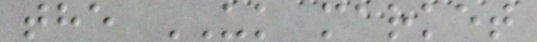the UK market
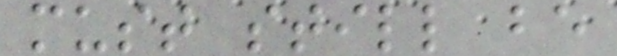must still be
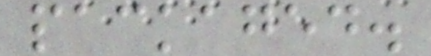packaged.
